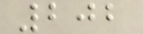202
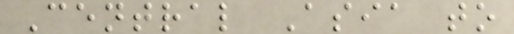Central Asia to
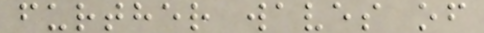further waves of
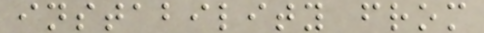instability from
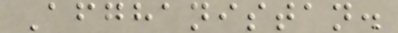Afghanistan.
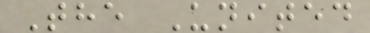The United
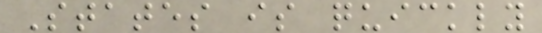States is quickly
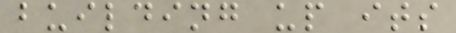building up its
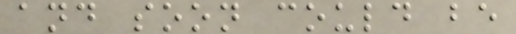and soon could be
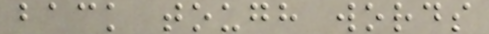back tough words
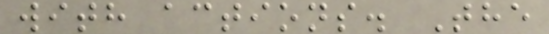with actions. The
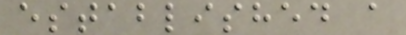established a
